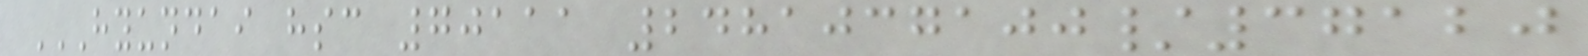HYUNDAI HSC 70111 2481037100/37120
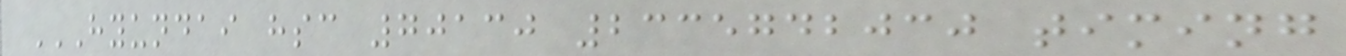HYUNDAI HSC 70130 2335742030 TIMING
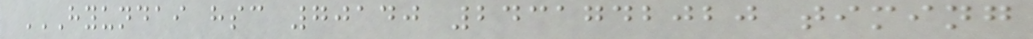HYUNDAI HSC 70140 2431742020 TIMING
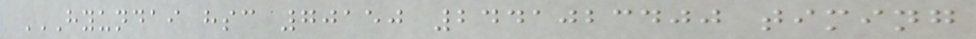HYUNDAI HSC 70150 2441023400 TIMING
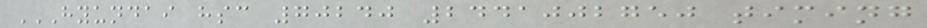HYUNDAI HSC 70240 2441002750 TIMING
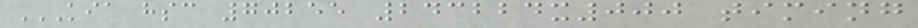KIA HSC 70255 243224X000 TIMING
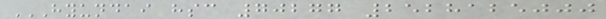HYUNDAI HSC 70277 2528125000
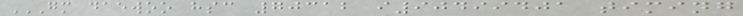GM DAEWOO HSC 70312 I90499401 TIMING
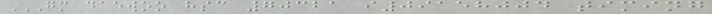GM DAEWOO HSC 70321 I09158004 TIMING
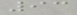93
